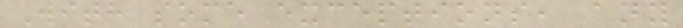With some exceptions, any
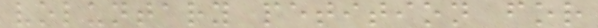voluntary petition for
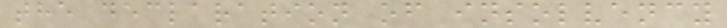the declaration of insolvency
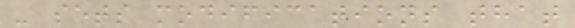- sets modifications that
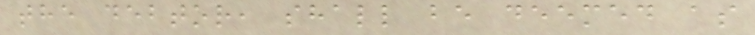the debtor, shall be deemed as
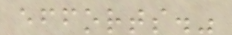efforts."
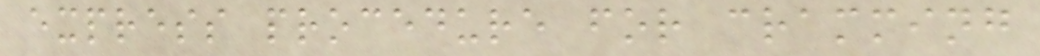express procedure for cramming
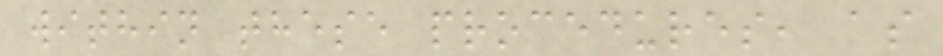within these procedures, as
